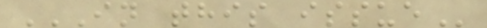IN THIS ISSUE
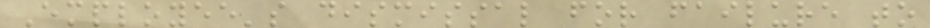Employee's dismissal for failure to
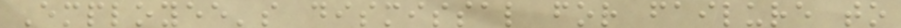Employee's dismissal for failure to
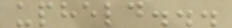upheld...
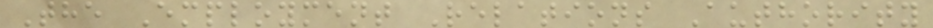The Employment Relations Authority
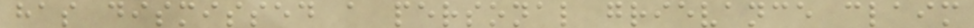has dismissed a personal grievance claim
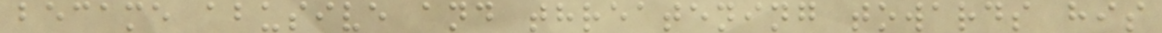became abusive and threatening towards his
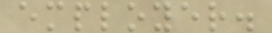employer.
